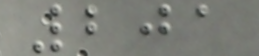201
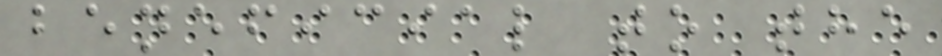beneficial to the
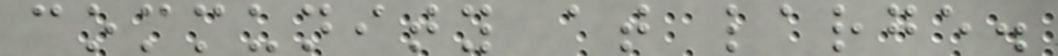community at large.
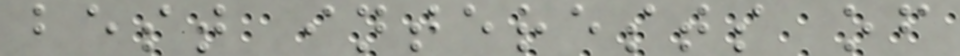best interests of
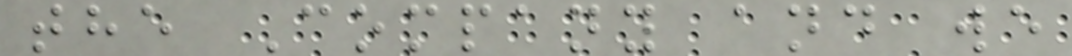the Company and we
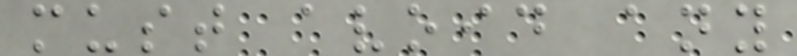must avoid any
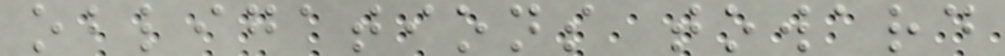obligations toward
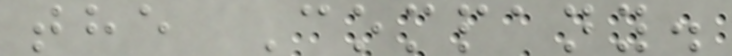the Company.
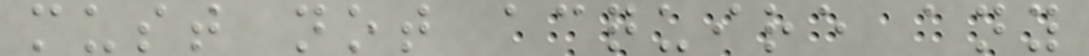must not acquire any
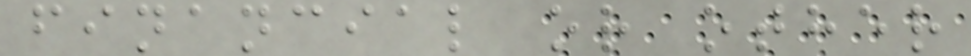financial or other
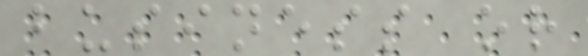business or
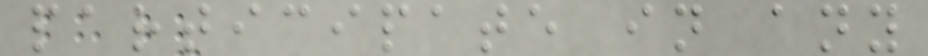participate in any
